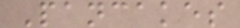Pancakes
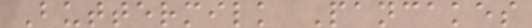Buttermilk Pancakes
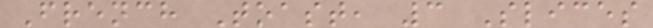French Toast, 3 Slices
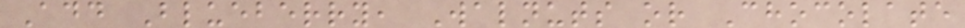Add Blueberry, Walnuts or Chocolate
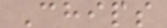Chips
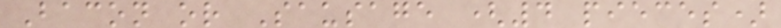Bacon or Sausage (4 pieces)
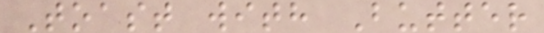Toast with Butter
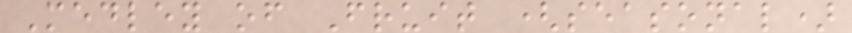Medley of Fruit (seasonal)
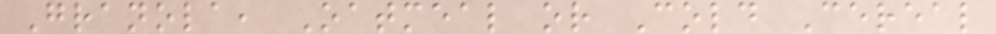Granola, Oatmeal or Cold Cereal
